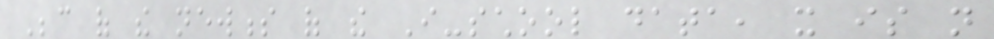Because of the newness of the I-school data, it is not
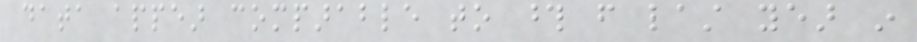data appear comparable to those from last year in
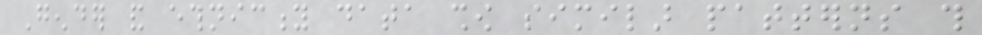Gender and ethnicity data show similar patterns this
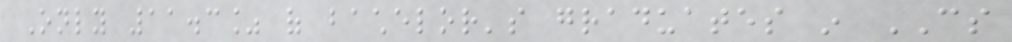Only 11.3% of bachelor's graduates in CS
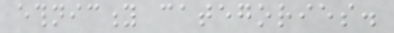ethnicity categories.
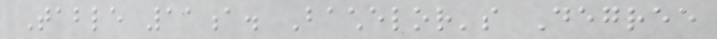Table 11a. Bachelor's Degree
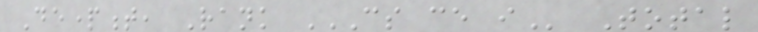Department, Rank CS CE I Total
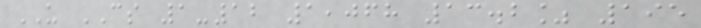US CS 1-12 1,068 13.2% 195
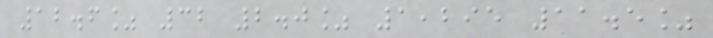12.6% 32 2.0% 1,295 11.5%
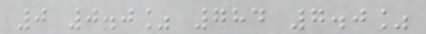0 0.0% 784 7.0%
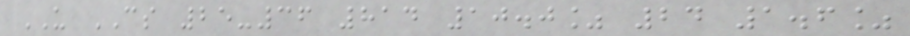US CS 25-36 814 10.0% 24 1.6%
